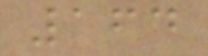164
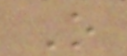O
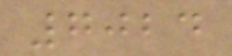7024
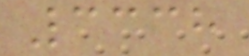3338
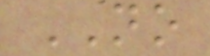NO
